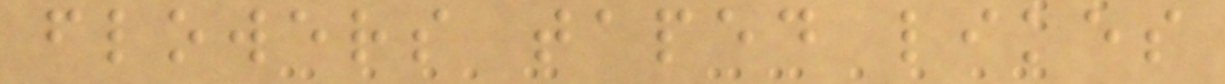flowers taped likes
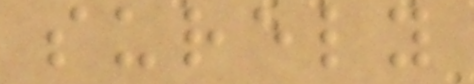surely
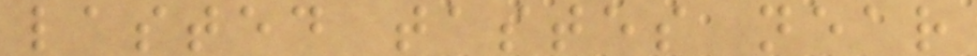lasted tastes near
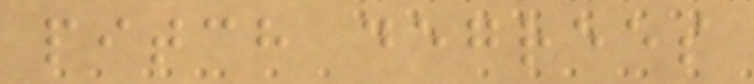pitch degrees
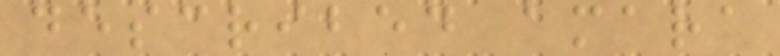described amara
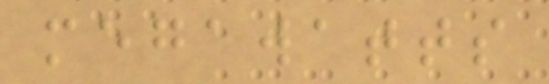megawatts
